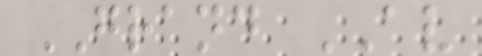GRAND AV
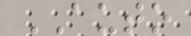AUTO
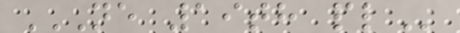NE 19TH PL
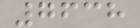7638
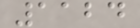1124
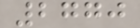2770
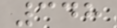348
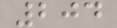204
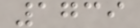1739
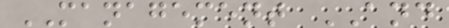MANAGEMENT AND
